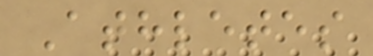Athletes
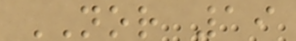NOR 19
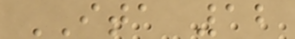ITA 12
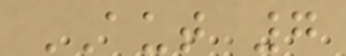AUT 7
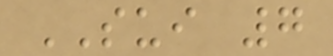SUI 7
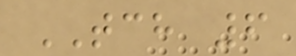TCH 6
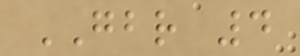GBR 4
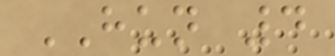HUN 4
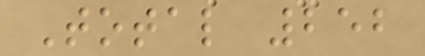Total 252
